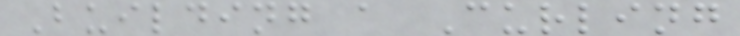Building a Curling
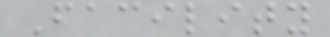Facility
